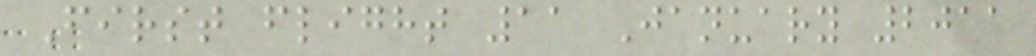First flight 11 January 2011
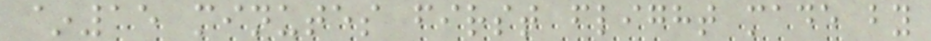~15 minutes first flight made by
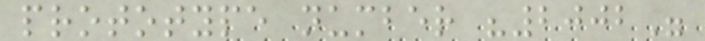prototype number "2002"
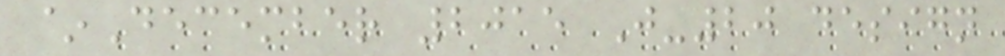~December 2015 J-20 design
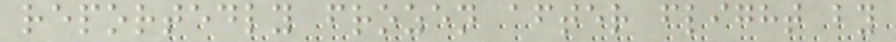reportedly frozen after flight by
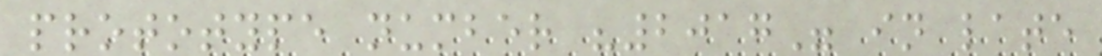prototype number "2017" in late
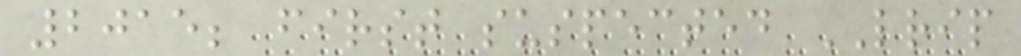2015; first suspected LRIP
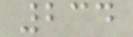234
